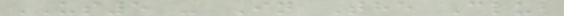US5 - In The Club
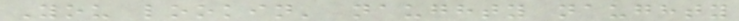You lookin' naughty naughty
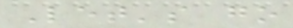Let's go
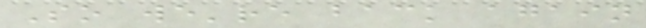So we're back again
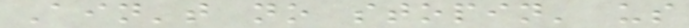Ain't no stopin' us
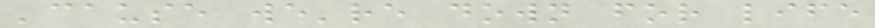'cause we're down for life
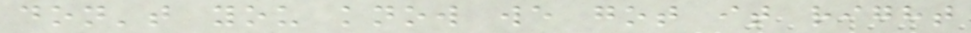don't you know we got it right
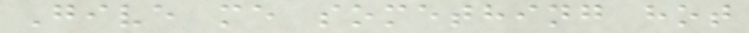Give me something hot
